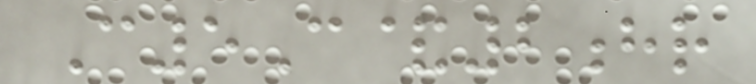C5C&2hr
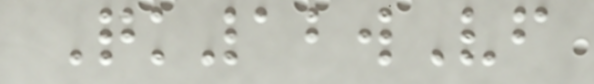Qk12wVf
